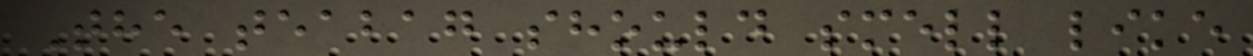The teabag should smell like
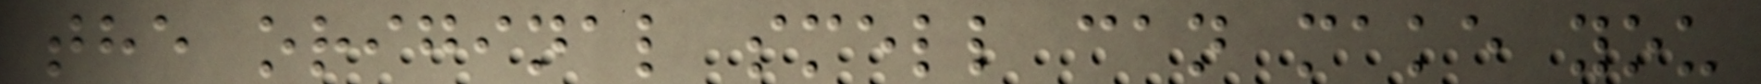the original smell can make you
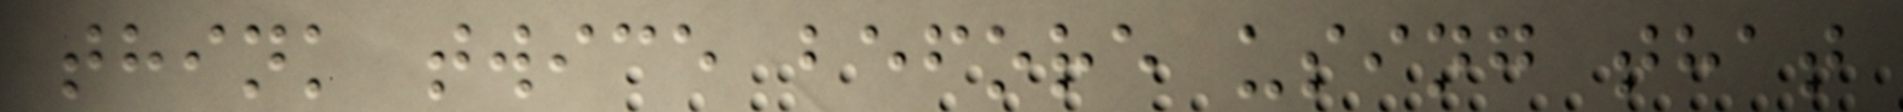think twice before using that
